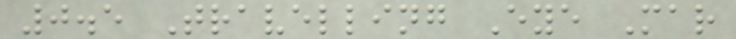0.5 Travelling Eye Mar
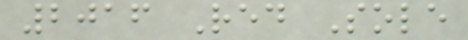2016 Red Sole
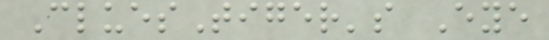CluesTiger's Eye
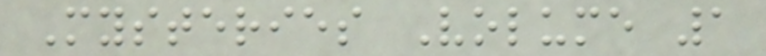Mysteries Volume 1
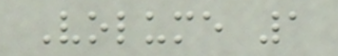Volume 1
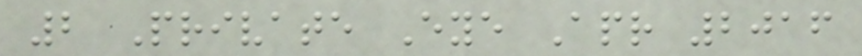2 Private Eye Apr 2016
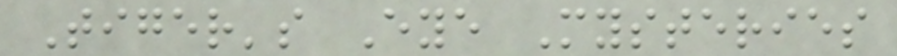Tiger's Eye Mysteries
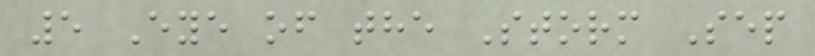5 Eye of the Storm Sep
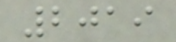2019
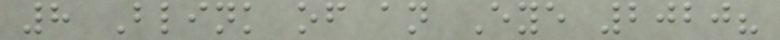8 Blink of an Eye 2020?
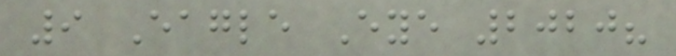9 Eagle Eye 2020?
